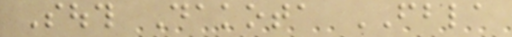South Dakota FBLA
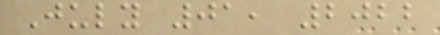July 01, 2022
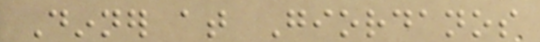Dinner at Giordanos
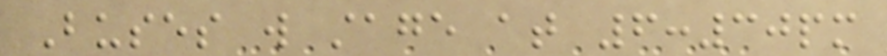Buses will stage at 6:30pm
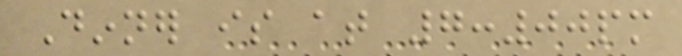Dinner is at 7:00pm
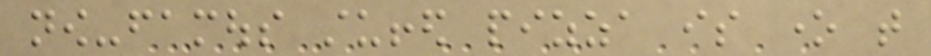now-famous stuffed pizza is one that
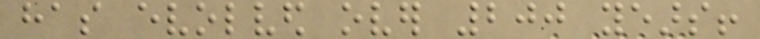has evolved over 200 years!
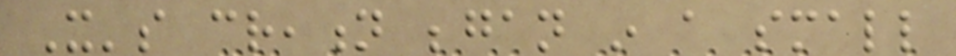It's creation began in a small
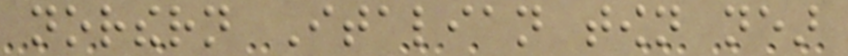northern Italian town near
